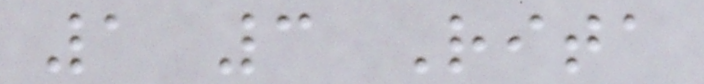1 3 Rita
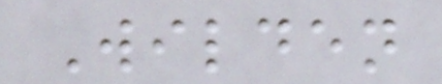Wilden
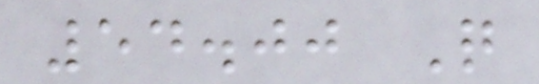54.00 Q
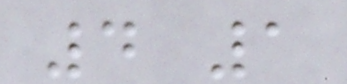4 1
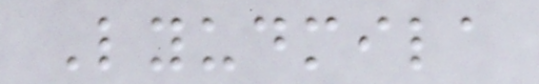Lyudmila
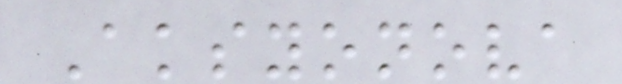Aksyonova
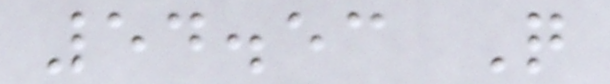54.53 Q
